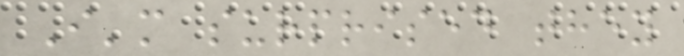I'm surprised they
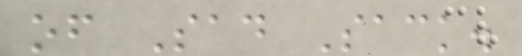of Sad Sack.
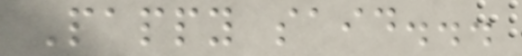Pappy said...
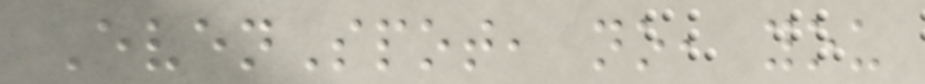EvenSpot, no, you
